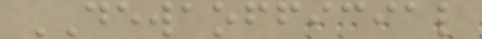DEWAOFFICIAL
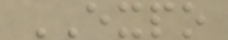EXPO
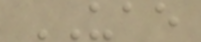UAE
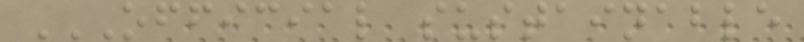OFFICIAL SUSTAINABLE
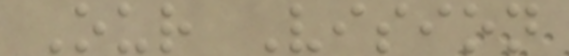Our Vision
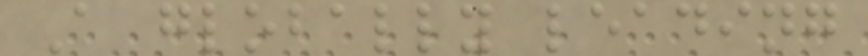A globally leading
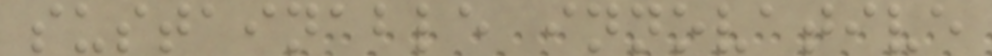sustainable innovative
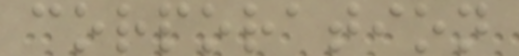corporation
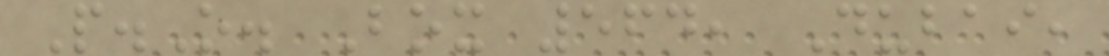P.O. Box 564, Dubai,
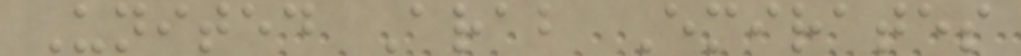United Arab Emirates
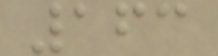163
